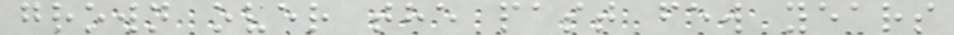grown over the past few years
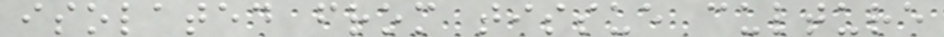isolated from tissue culture
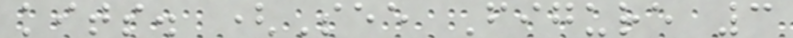kits. (See Figure 3
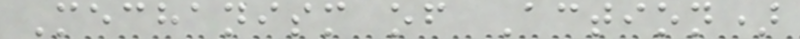Mechanism of Action)
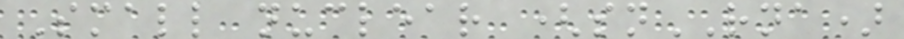Small nuclear (snRNA)
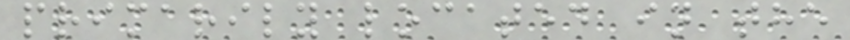primarily located in the
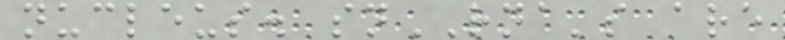nucleus. snRNA's are
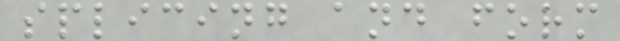splicing and form
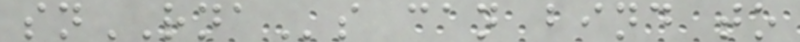snRNAs can bind to
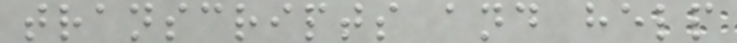transcripts and help
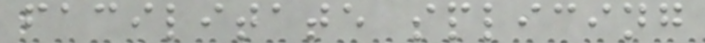facilitate splicing
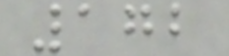172
